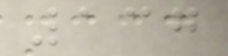137
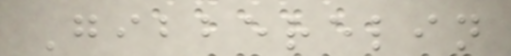Gibberelin
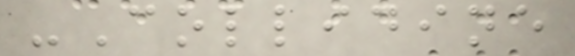-Collidine
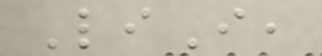LiI,
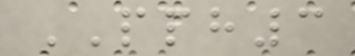PPH3
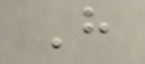H
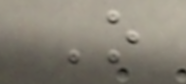O
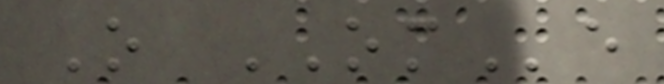O OMe
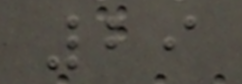29
